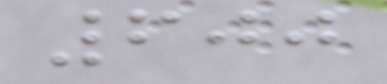600
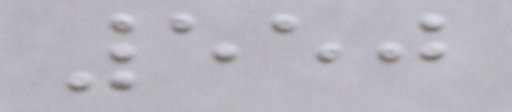550
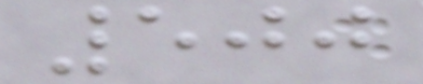500
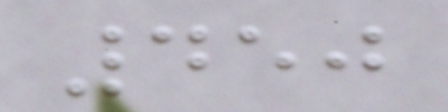450
